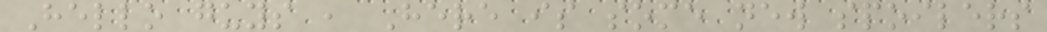Hello guys , Here is some new spoilers
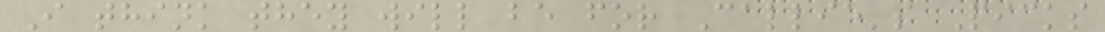I think they will be for Callie's Picks
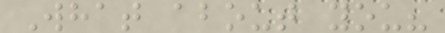What about you?
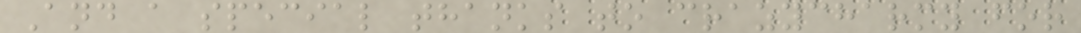And a special thanks to crazycharmy for
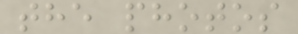the photos
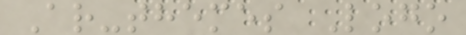Ar-themes Logo
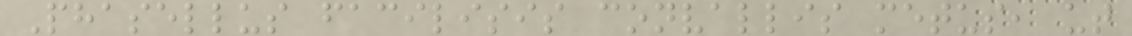Phasellus facilisis convallis metus, ut
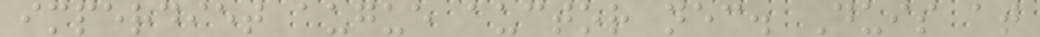imperdiet augue auctor nec. Duis at
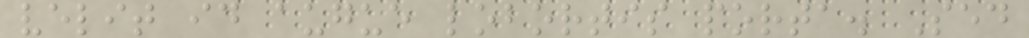velit id augue lobortis porta. Sed
